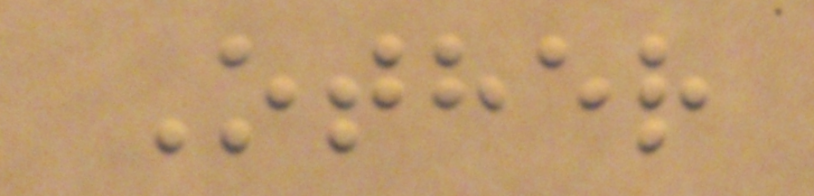Other
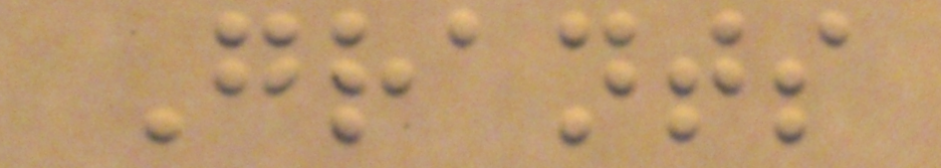Grants
